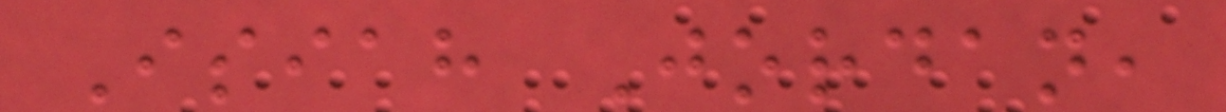Isiah Jordan,
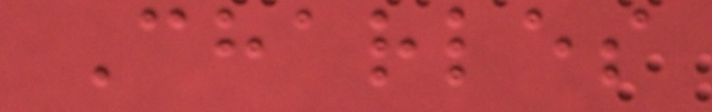Charles
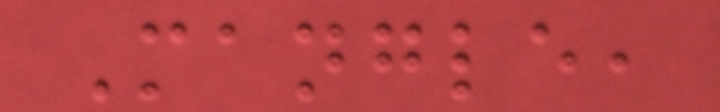Mangle,
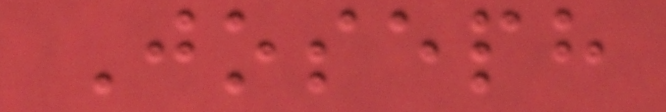Joseph
